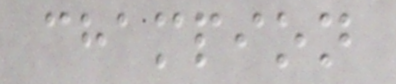champion
